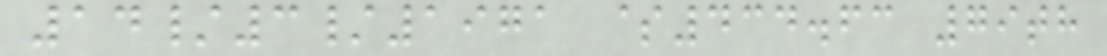14/3/1971 $434.63 79th
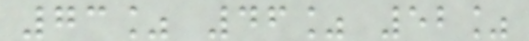73% 46% 52%
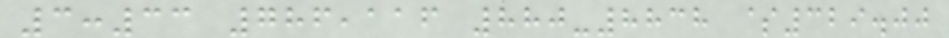3:33 786,116 880-8838 $329.00
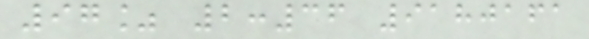97% 2:36 9180161
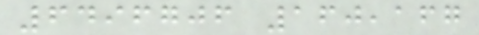6496706 160,167
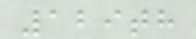129th
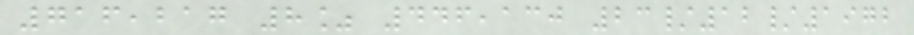716,217 8% 446,130 23/12/1972
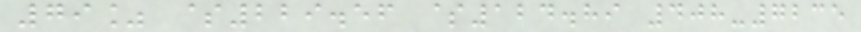79% $229.56 $124.89 408-7235
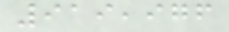919,976
